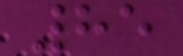85
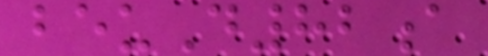beuD82a
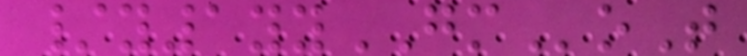/y1yyGMoT
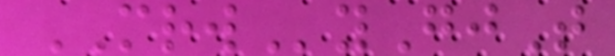MRWyGjT
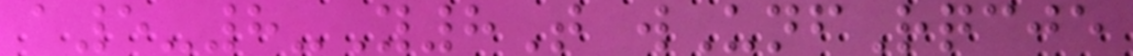a5-8-Y8T wUnfRqcje
